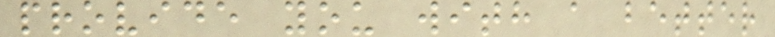provide you with a better
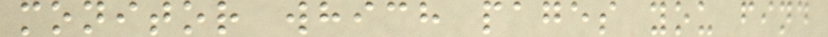monitor which pages you find
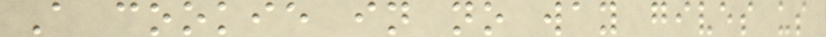A cookie in no way gives us
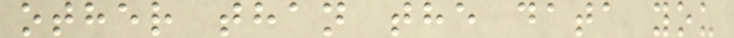other than the data you
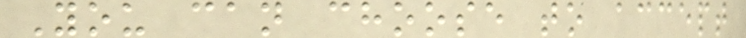You can choose to accept
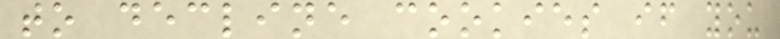to decline cookies if you
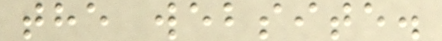the website.
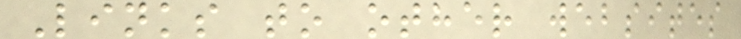Links to other websites
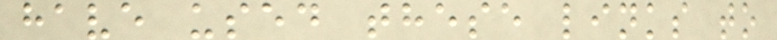have used these links to
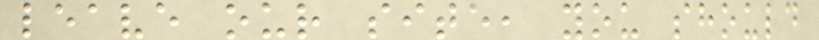leave our site, you should
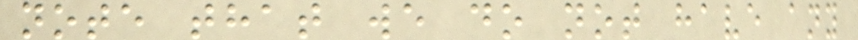note that we do not have any
